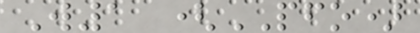W1 (PFO)
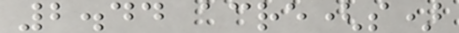2.44 acre(s)
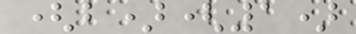(b)(1)
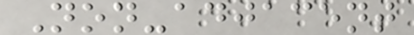Non-adjacent
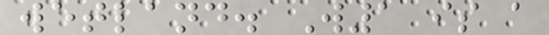wetland. W1 is a
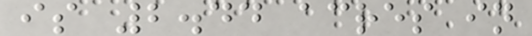is 2.44 acres in
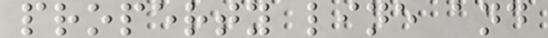property line and
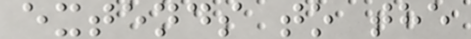extends to the
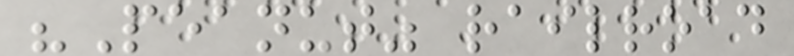"Peanut" railroad
